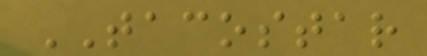TACOSTAR
